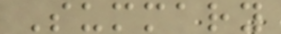Summary
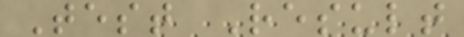Test Result
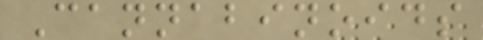Cannabinoids
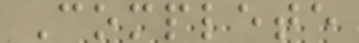Complete
